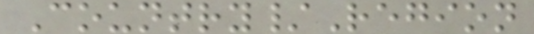Country/Region
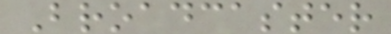Broadcaster
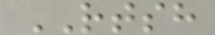RTSH
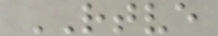RTVE
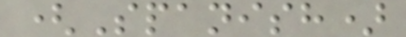(Spanish)
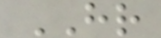HR
